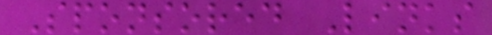Sponsored Links
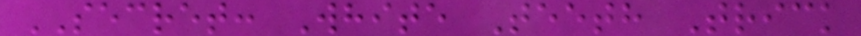SECRET: White Teeth Trick
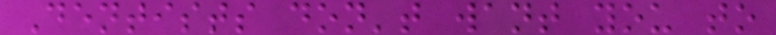Dentists don't want you to
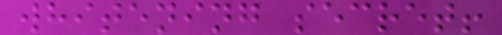whitening secret!
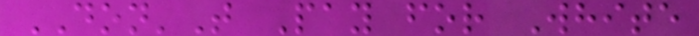DON'T Pay for White
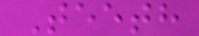Teeth
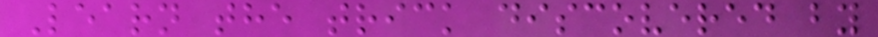Learn the trick discovered by
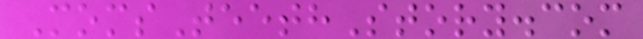MomsTeethStory.com
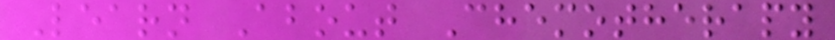Learn About Chemotherapy
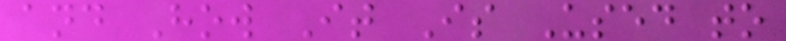and How It Is Used to
